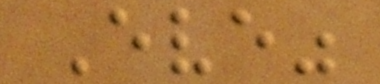Eve"
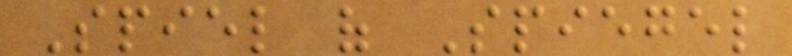Spiel of Spiegel
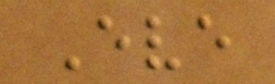Eve
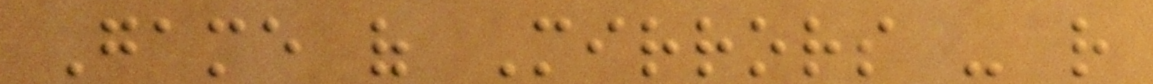Game of Mirrors - rather
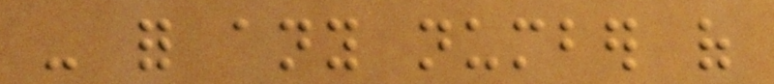- for any number of
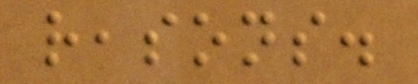reasons.
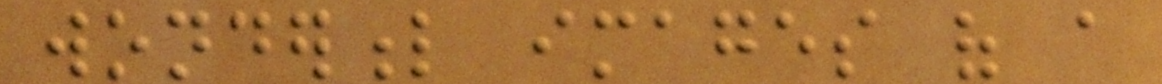wonderful images of a
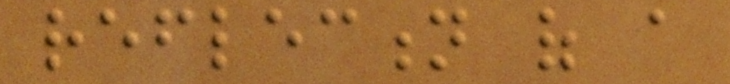reflection of a
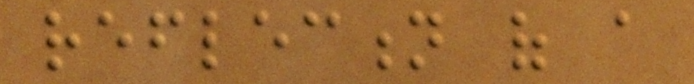reflection of a
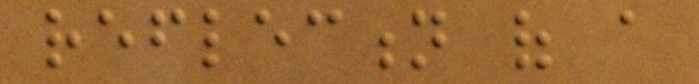reflection of a
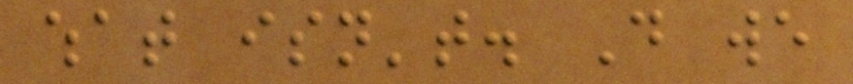what isn't. Do we
